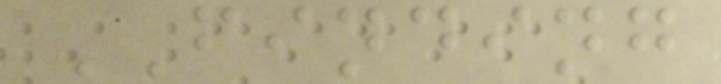FINDING
